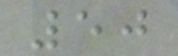50
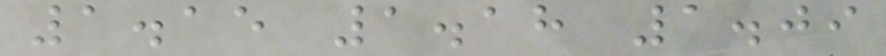1.15 1.18 1.09
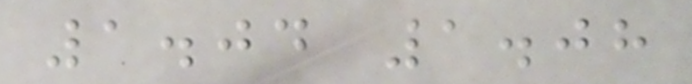1.04 1.08
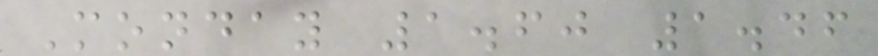Monday 1.60 1.46
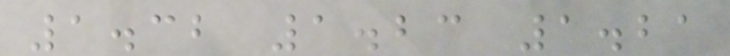1.32 1.23 1.21
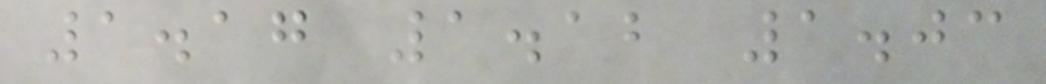1.17 1.12 1.03
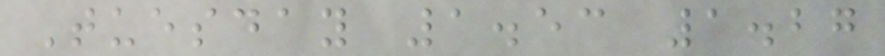Tuesday 1.53 1.27
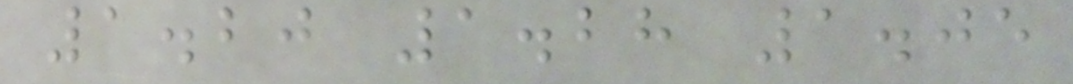1.20 1.28 1.05
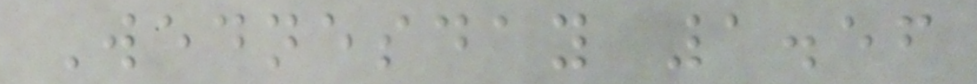Wednesday 1.56
